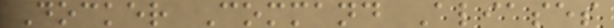Docker Command Aliases
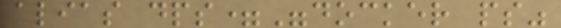alias dps="docker ps"
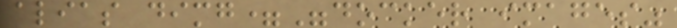alias dimg="docker images"
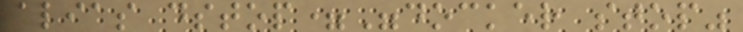alias dstop="docker stop"
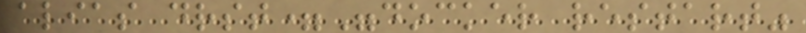alias drst="docker restart"
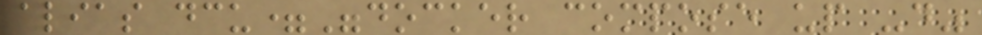alias dcu="docker compose up -d"
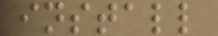install
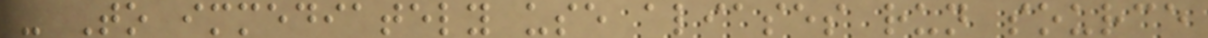- To immediately use aliases run source
